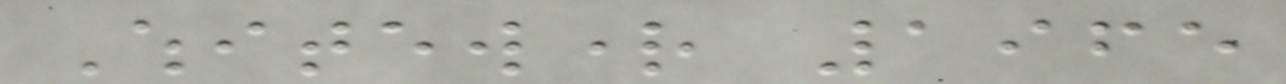Whitewright 1965
